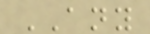ANY
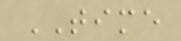TIME
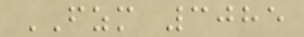FZM 3085
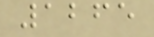1265
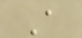A
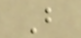B
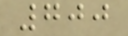700
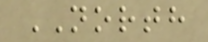NORTH
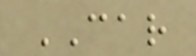CAR
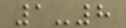1-8
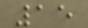15
